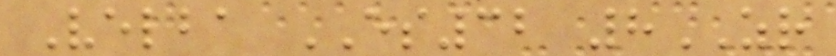Velba ES32 8ZR
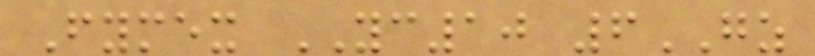Fymex YC10 6GZ
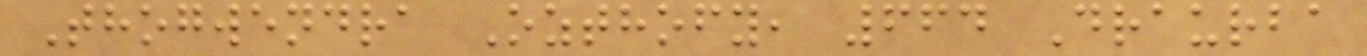Thogwendra Ozthofy, 664 Draurba
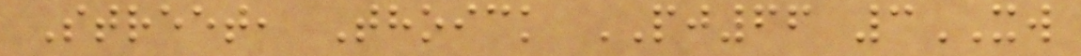Street, Thoick PJ66 3XW
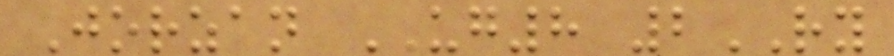Jorzan UG8 2RY
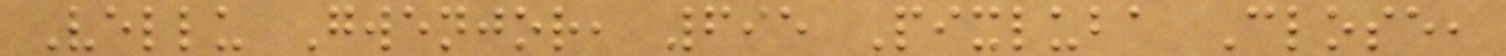Vellu Gwenjor, 695 Pixluba Close,
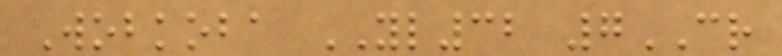Wobkoba YL32 7CR
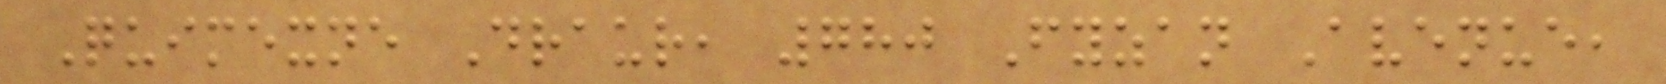Quimexne Draur, 780 Fyzan Avenue,
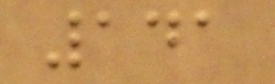141
